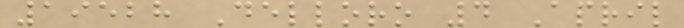19528 Delloro 4 April
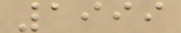1999
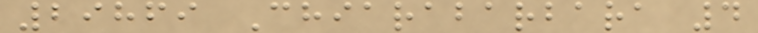29869 Chiarabarbara 4
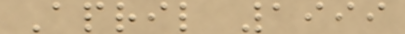April 1999
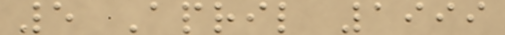5 April 1999
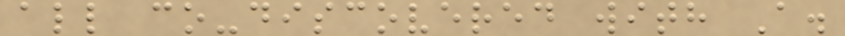all co-discovered with A.
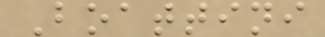Boattini
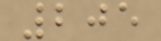205
